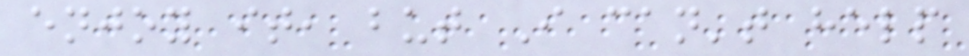enjoy it, but I can't help
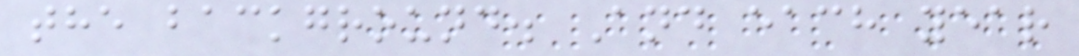the background. And each year
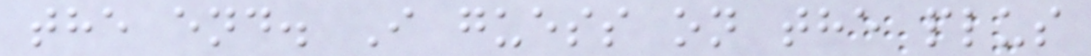the end. I guess on the plus
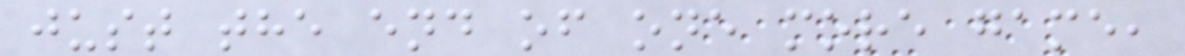just the end of one more game,
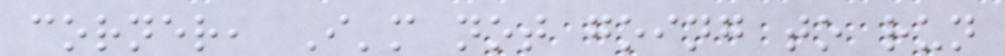corner, I'm not going to run
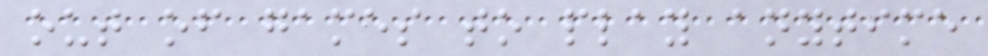out of games to play anytime
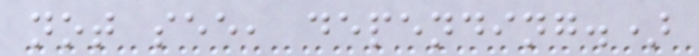not see, depending.)
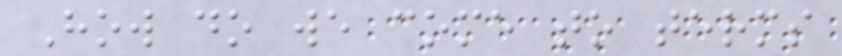How do we come to terms
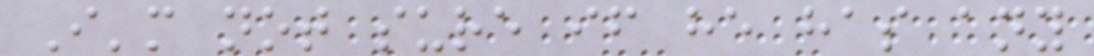I'm not sure if he has any
